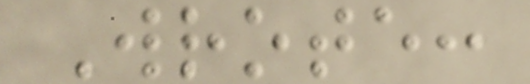Wrote:
